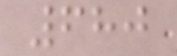680
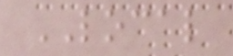LOCAL
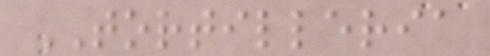TORTILLERIA
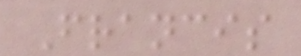Francis
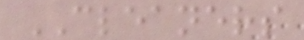CLEANERS
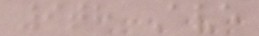9th Ave
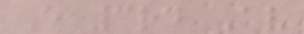E 3rd Av
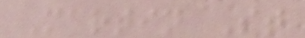Martin St
